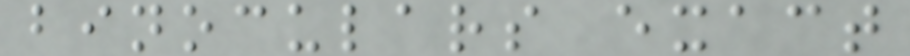binoculars exact
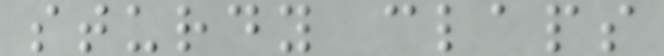sturdy claps
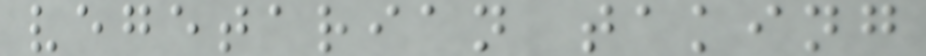vegetarian taking
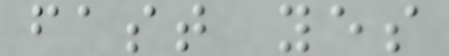fast yes
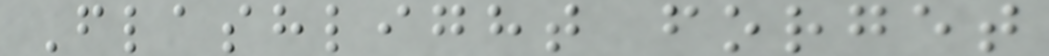Flashlight forget
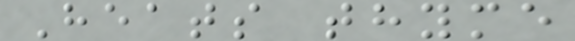Heats thyme
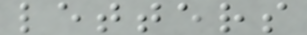letters
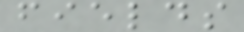fields
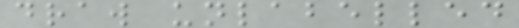draw unlabelled
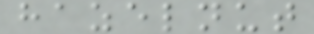hazelnut
